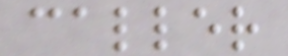caller
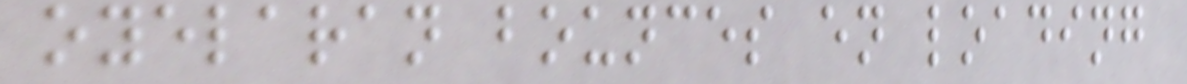oyelaran bounces en loading
